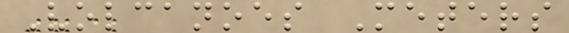Volcanoes Meters
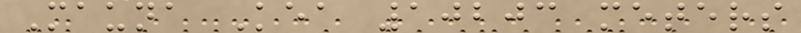Mauna Kea 10203 meters
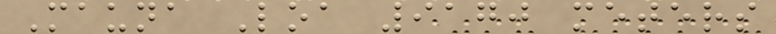Mauna Loa 9170 meters
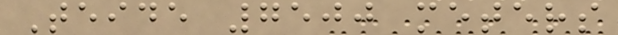Teide 7500 meters
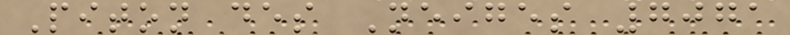Piton des Neiges 7071
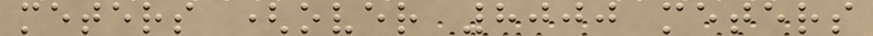meters (over 8000 meters
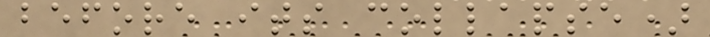before its collapse)
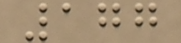177
